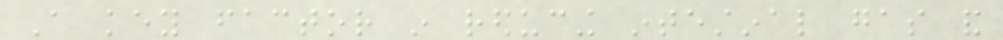A key factor in reducing intestinal gas and
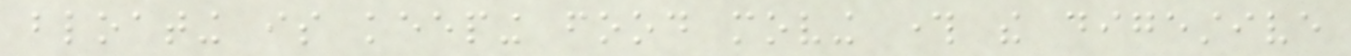bloating is keeping food moving through the digestive
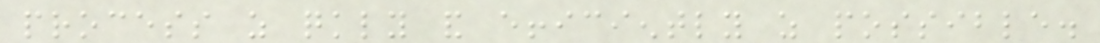process as quickly and efficiently as possible.
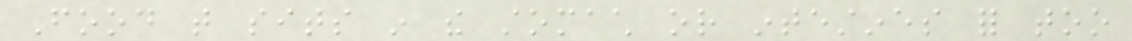Food that sits in the stomach or intestines for too
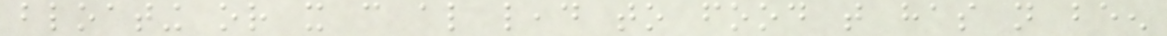bloating or it can also lead to food that has not been
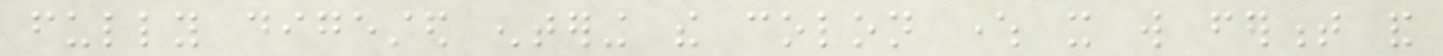fully digested entering the colon where it will ferment and
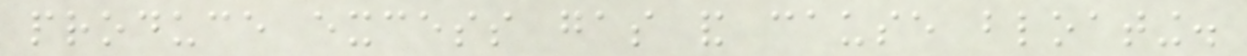produce excess gas and cause bloating.
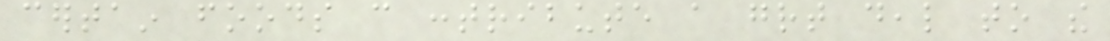certain foods can contribute a great deal to the
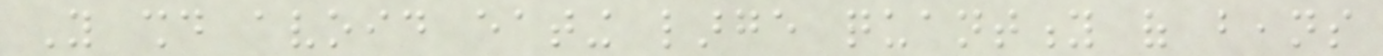You should avoid eating large quantity of beans
